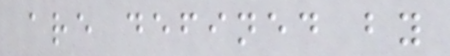are defined by
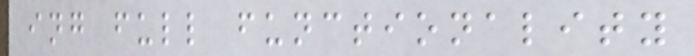ing full functionality
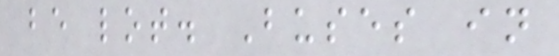be lot. Buses in
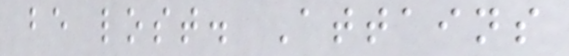be lost. Attains
